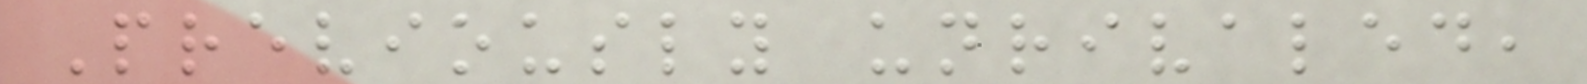Previously unrivaled,
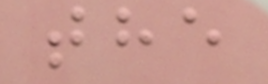the
